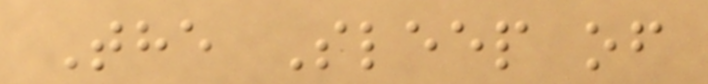The Sleep of
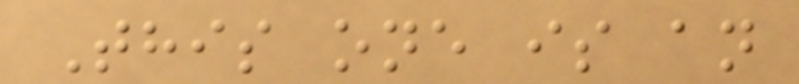This one is an
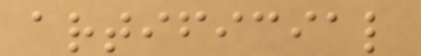artificial
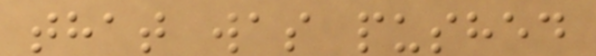that was pushed
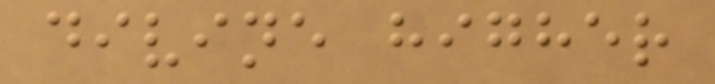divine higher
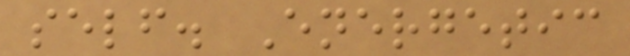self. Energetic
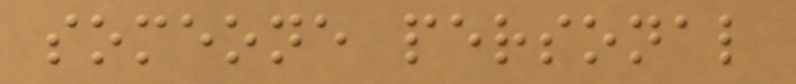someone personal
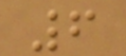6
